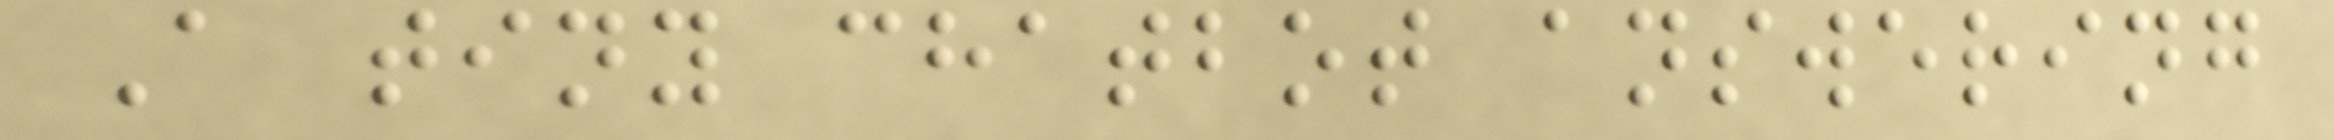A tiny chatbot answering
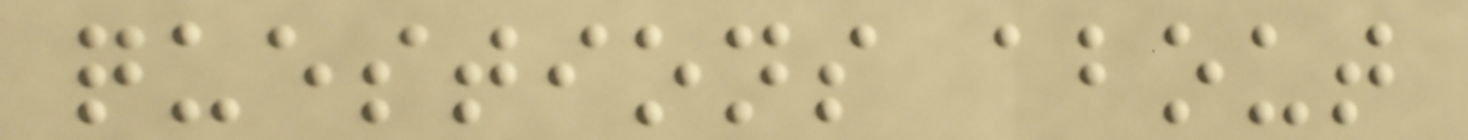questions about
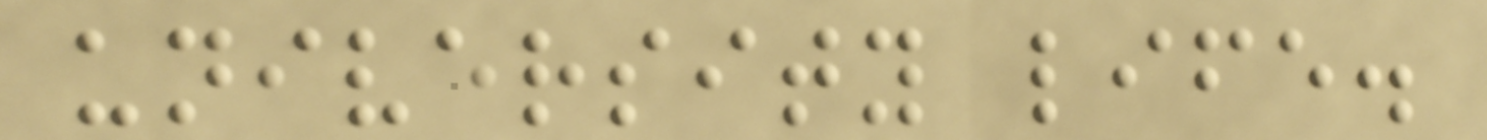university life.
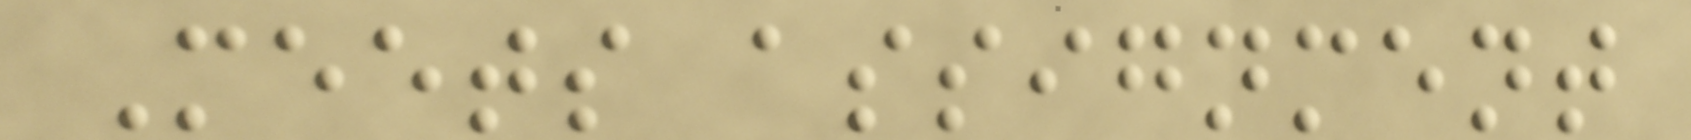Meets assignment
